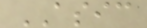ASIC
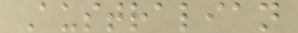Australian
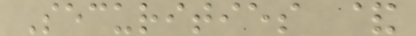Securities &
